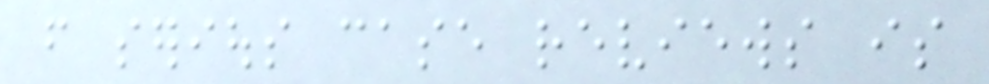from serious case reviews is
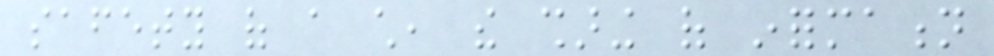safety of a child, the sharing of information
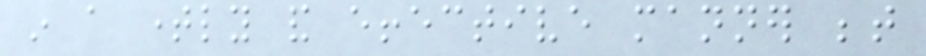in a timely and effective manner between
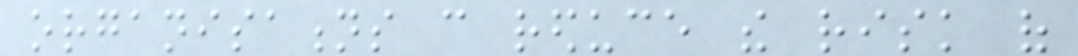organisations can reduce the risk of
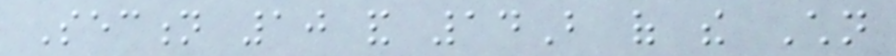Section 10 and 14B of the Children
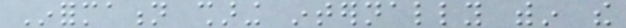Information sharing internally within the
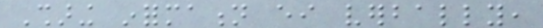Sharing information either verbally,
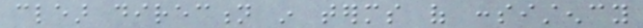clear direction in terms of consistency
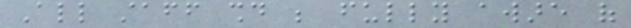All staff should be fully aware of
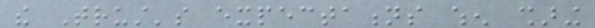the Trust's expectations when sharing
